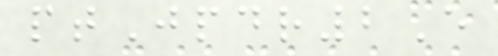ptJpdr2E
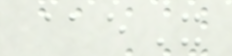@eX
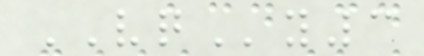VQy3
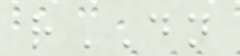rDN
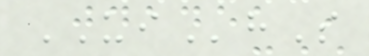UIhS
